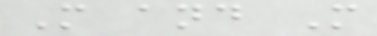M and M
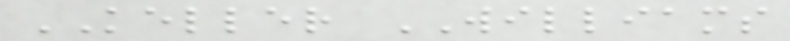KELLER WILLIAMS
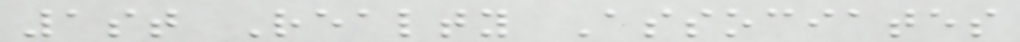1st Realty Associates
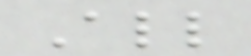All
